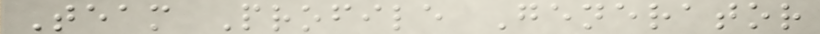Team Profile Generator
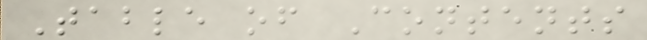Table of Contents
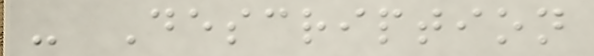- Description
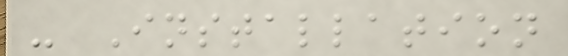- Installation
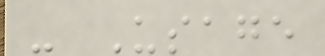- Usage
